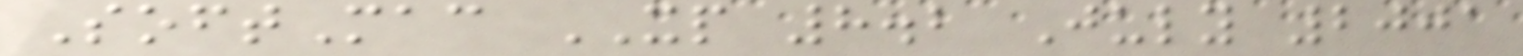SoftMac XP 8.2 July 2001
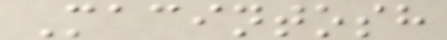Macintosh
